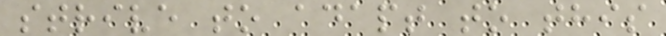strive to adapt to this
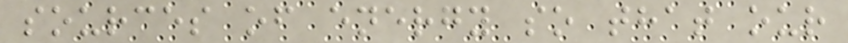sources of energy so that our
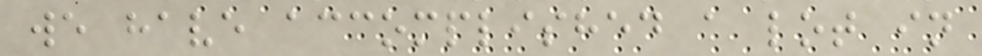we have accomplished a lot in
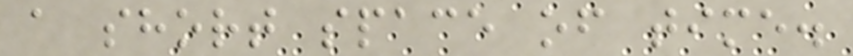a short space of time.
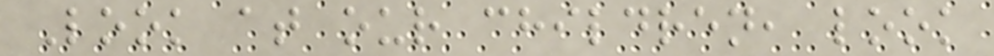Look at our children, look
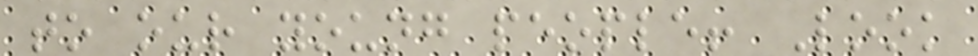to our young people! Look
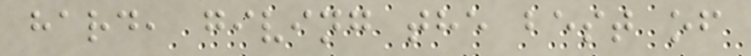hard, giving the best of
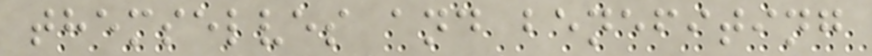themselves and benefiting
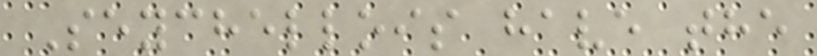Seychellois have the
